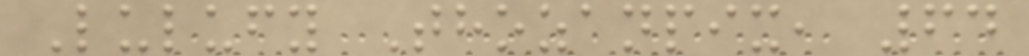Lulufy Thozanpix, 64
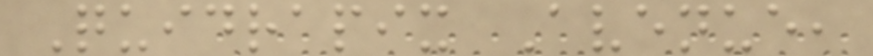Quidrapix Avenue,
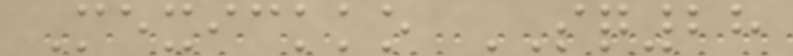Mexickko SQ28
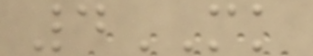4MK
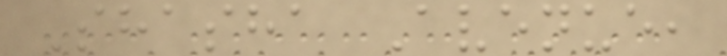Shasha Avenue,
